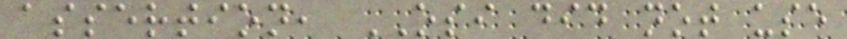assertion, OSI did not use
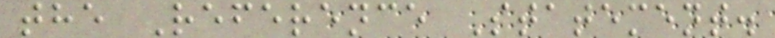the Reference Statement.
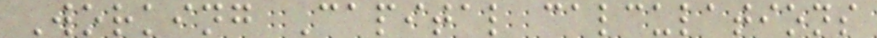Working Capital calculations
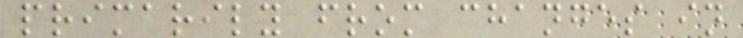primarily from changes in
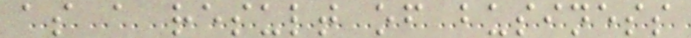as a result of business
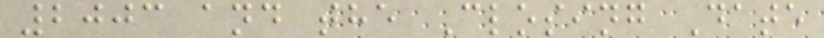2003 and the Closing Date
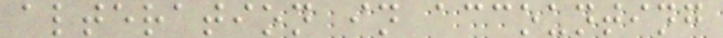alteration in accounting
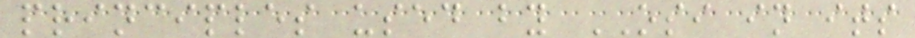principles used by OSI in its
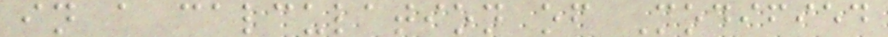in a calculation of Modified
